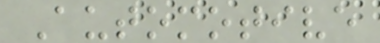Automotive
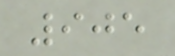905
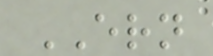ERN
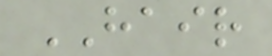HAIR
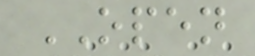OPEN
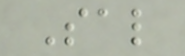Sal
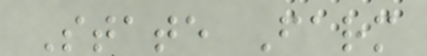State Farm
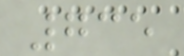735
